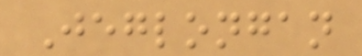Jeglongan
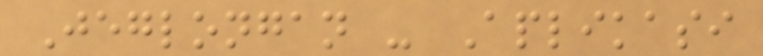Jeglongan - Aplikasi
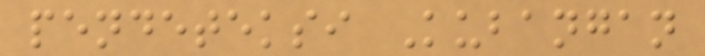pendeteksi Kubangan
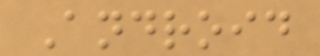Android
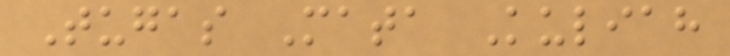Tugas Mata Kuliah
